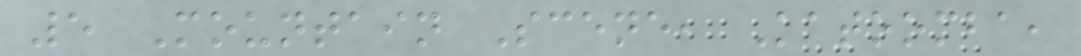5 Mountain Scene, Katoomba,
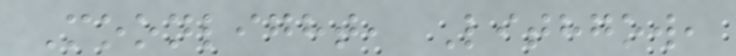Moonlight, Lithgow,
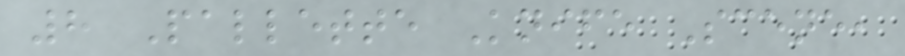8 Pallette Knife Scene,
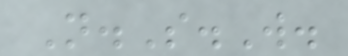N.S.W.
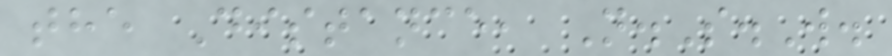the Distance, N.S.W.
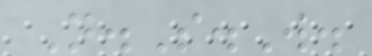N.S.W.
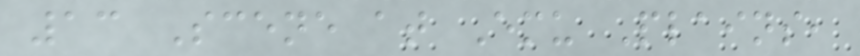13 Scene at Emu Plains,
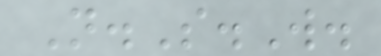N.S.W.
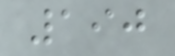190
